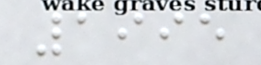1995
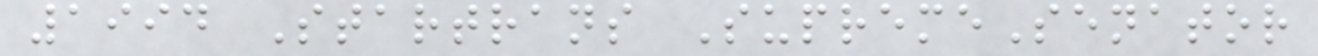1994 Startrans SupremeSenator
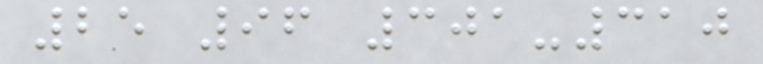25 96 301-310
